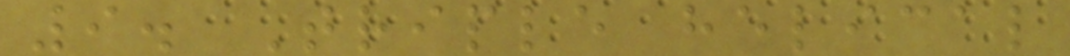9. Triple helical
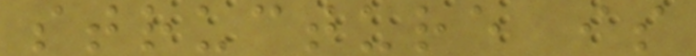structure is
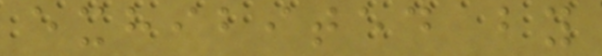exhibited by
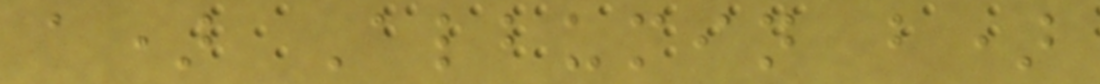a) Albumin b)
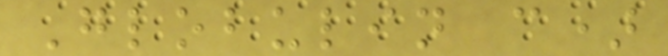Globulin c)
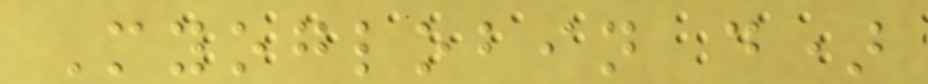Myoglobin d)
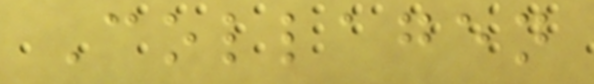Collagen
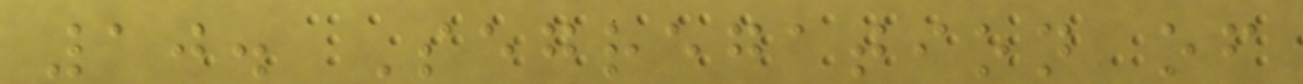10. Segregation of
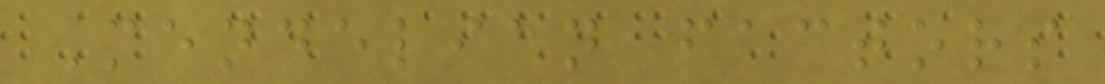Mendelian factors
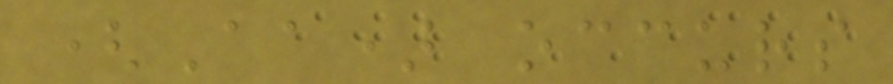(Aa) occurs
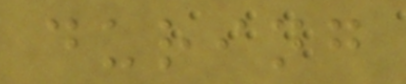during
